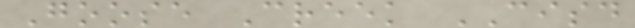Goose Creek CISD
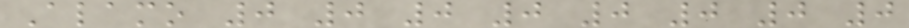Alamo 0 0 0 0 0 0 0 0
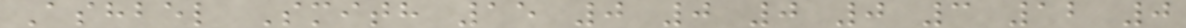Ashbel Smith 15 0 0 0 0 3 12 0
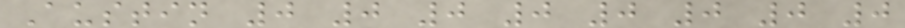Austin 0 0 0 0 0 0 0 0
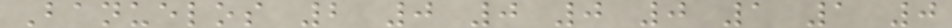Banuelos 2 0 0 0 0 1 1 0
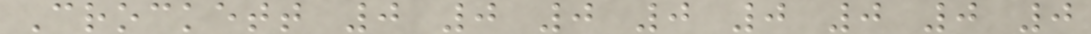Crockett 0 0 0 0 0 0 0 0
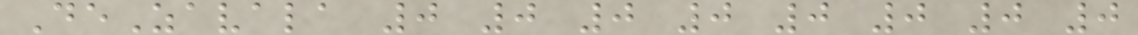DeZavala 0 0 0 0 0 0 0 0
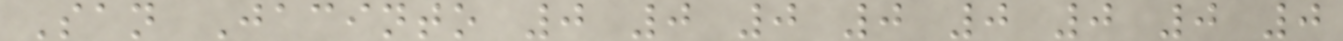San Jacinto 0 0 0 0 0 0 0 0
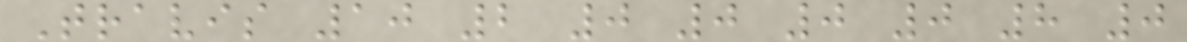Travis 10 2 0 0 0 0 8 0
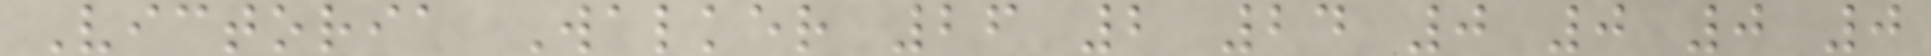Victoria Walker 26 2 24 0 0 0 0
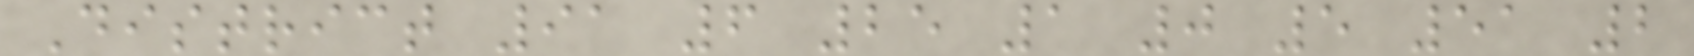District 91 6 25 1 0 5 51 2
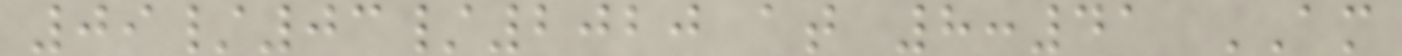09/03/2020 at 8:41 AM
